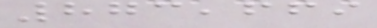873,669
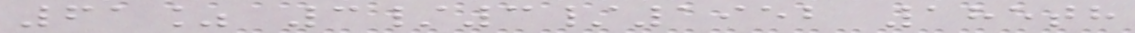61% 3/3/1952 185th
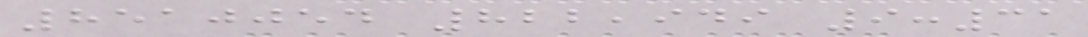8510054 822,949 9:31
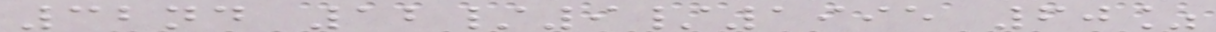32nd 12/9/1995 60%
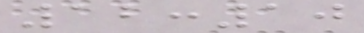12:10
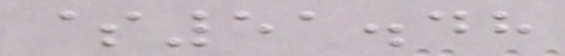$51.48
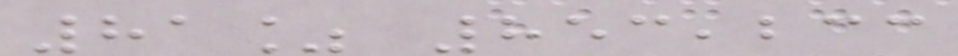81% 853,233
